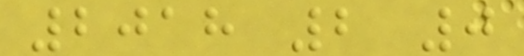2018 2 0
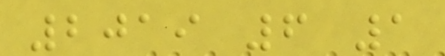2019 6 1
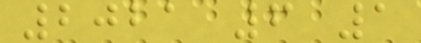2021 6 1
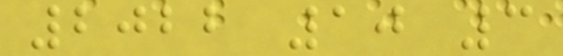2022 10 3
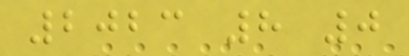2023 8 0
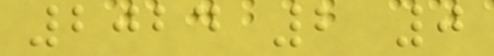2024 2 0
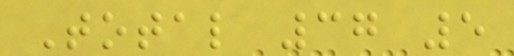Total 37 5
